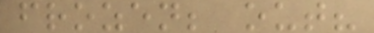frozen; out?
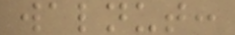walnut:
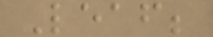Leaf;
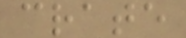crate
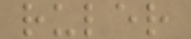ruler
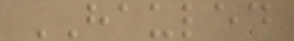HAULED
